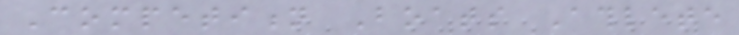Competition Boats Athlete
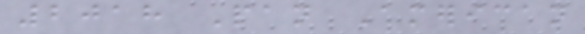2018 Pan American
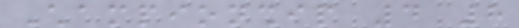Championship 4 8
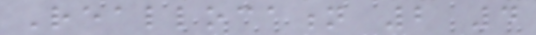Reallocation 2 4
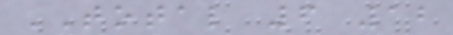TOTAL 6 12
